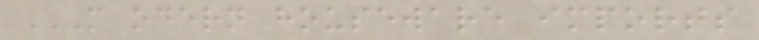M ODERN HOUSEWARE IMPORTS
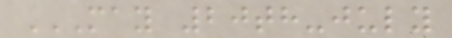MAY 20TH-JULY
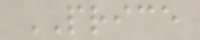PRICE
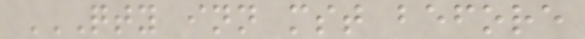QTY INN MST BEFORE
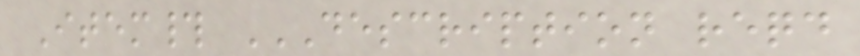Item# DESCRIPTION REQD
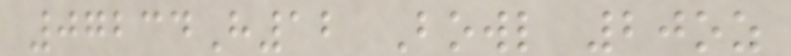07234H12 Bowl 20oz
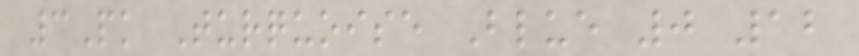3Pk Turquoise Blue 0 12
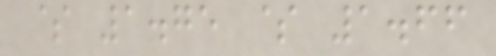$ 1.75 $ 1.66
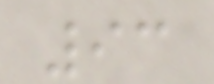93
